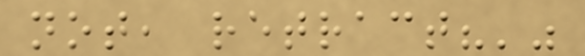not, retract?'"
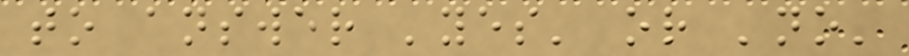to answer 'yes' or 'no'
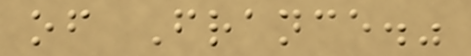of France."
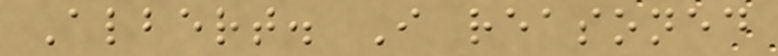Albert. I reasoned
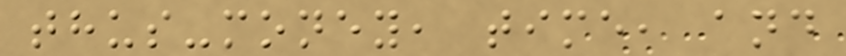thus-money, time, and
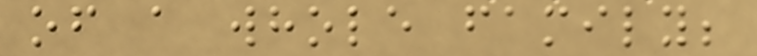of a whole family;
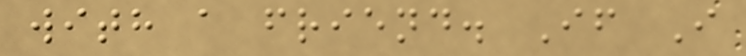with a friend. If I
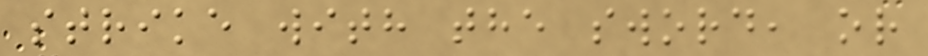strike with the sword, or
